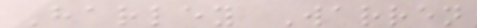Harley Warren
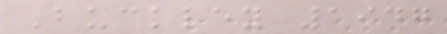Buckley 1947
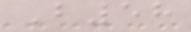B58
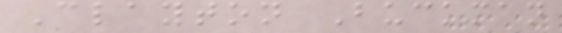Clayton Buckman
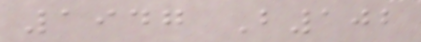1947 B102
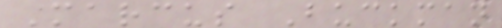Marcus Buckman
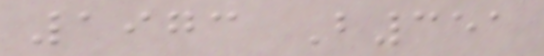1973 B351
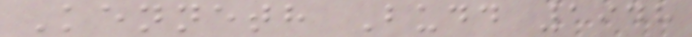Kenneth Budd 1948
